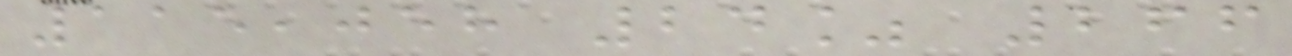115,058 24% 266
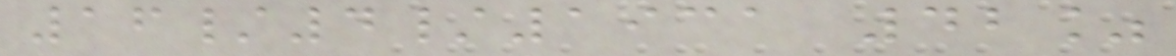16/4/1931 42%
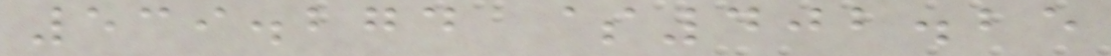539.274 $402.25
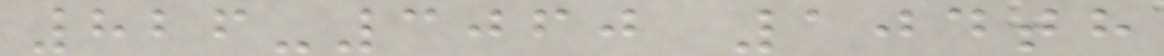826-3060 104th
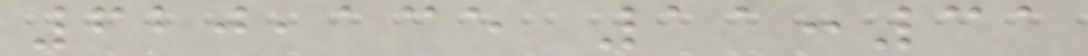620,135 11:31
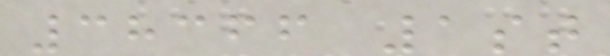38366 1st
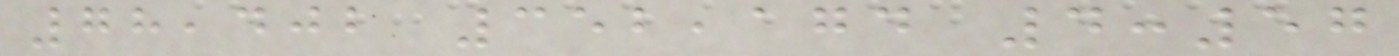78,402 352,174 4:57
